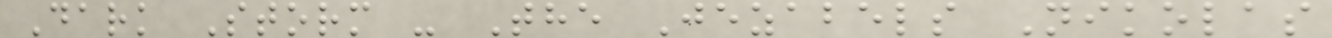Dark Storm - The Jezabels Nikolas
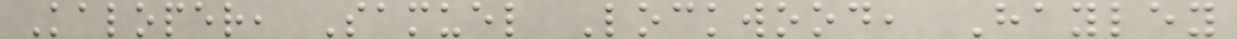Kaloper, Samuel Lockwood, Hayley
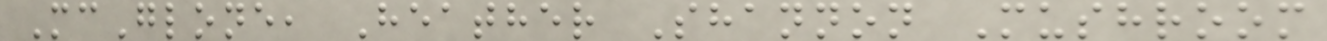McGlone, Heather Shannon Mushroom
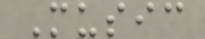Music
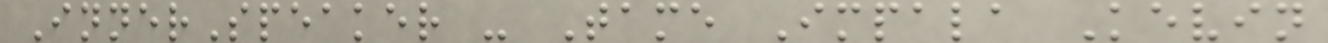InnerSpeaker - Tame Impala Kevin
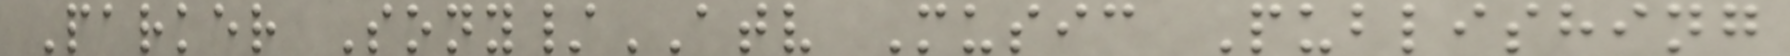Parker Sony/ATV Music Publishing
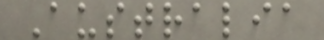Australia
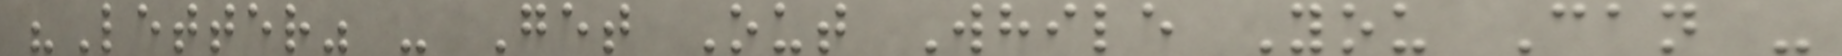"Letter" - Get Out While You Can -
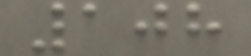108
